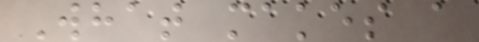What makes a
